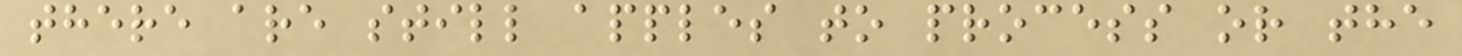there are still apples to process or the
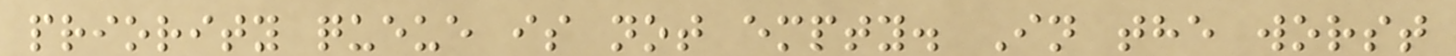priority queue is not empty. In the worst
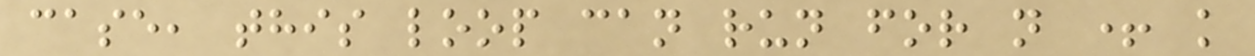case, this loop can run for n + k
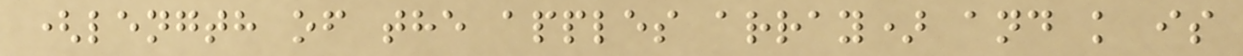(length of the apples array) and k is
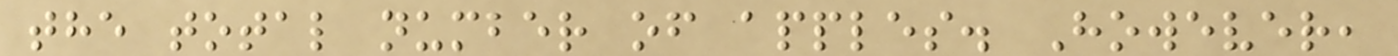the total number of apples. However,
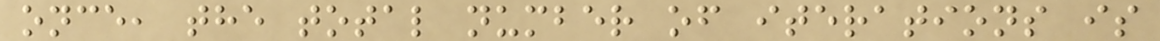once, the total number of iterations is
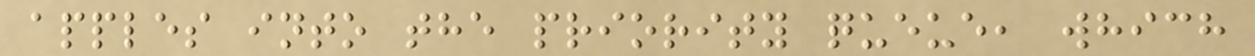apples into the priority queue, which
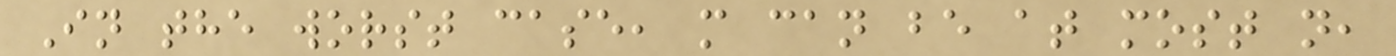In the worst case, m can be at most n,
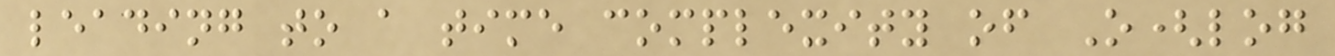leading to a time complexity of O(log
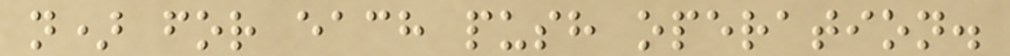n) for each push operation.
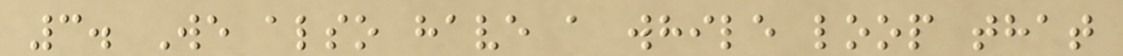3. We also have a while loop that
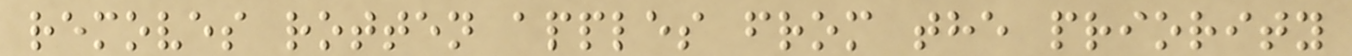removes rotten apples from the priority
